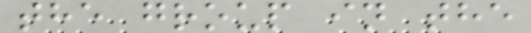the group in the
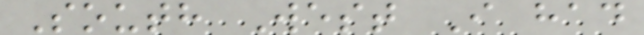South West I had
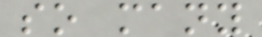so many
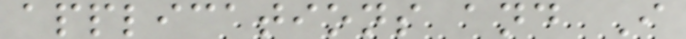applications and I
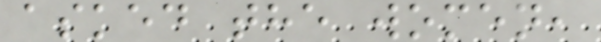asked the women,
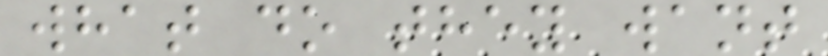what do they want
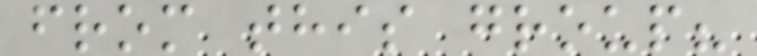from this group?
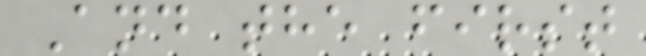And the first
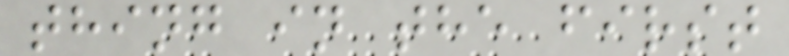thing in the first
